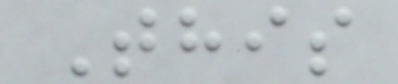This
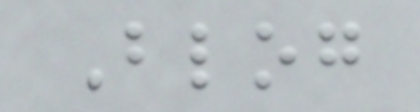Blog
